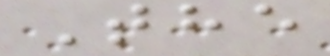The
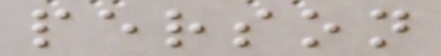person
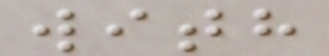with
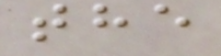the
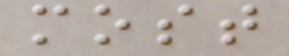most
